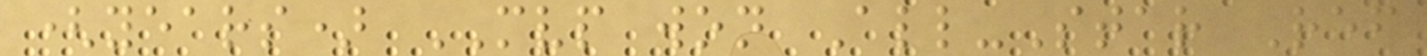(years) MVP won All-Star Ref
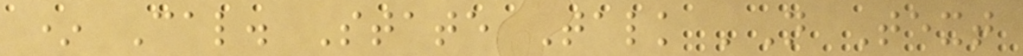* Cal. State Talk 'N Text
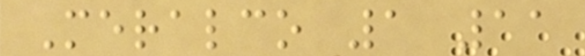Meralco 1 11
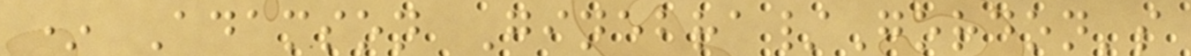* Adamson Ginebra/Gordon's
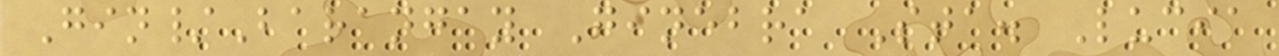Gin/Barangay Ginebra Sta. Lucia
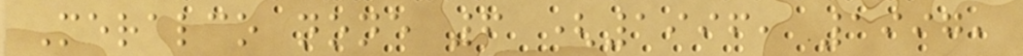Meralco none 6 (1996, 1997,
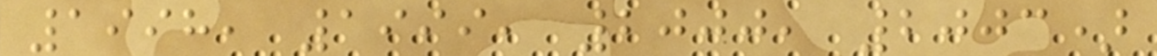1998, 1999, 2000, 2003)
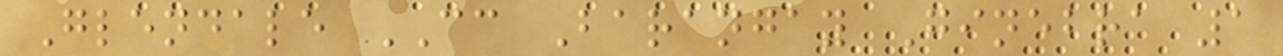Glendale CC Barangay Ginebra 1
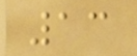13
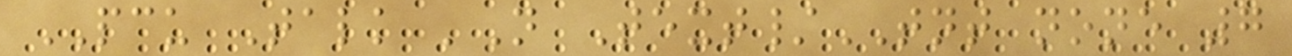PCU Talk 'N Text/TNT none 7
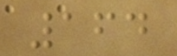164
